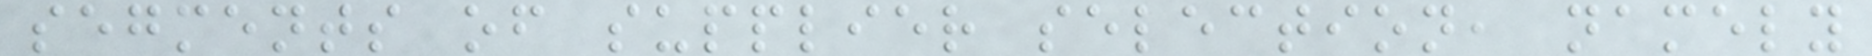segments of supplier selection, namely
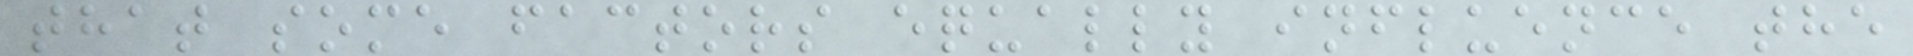that some factors equally influence the
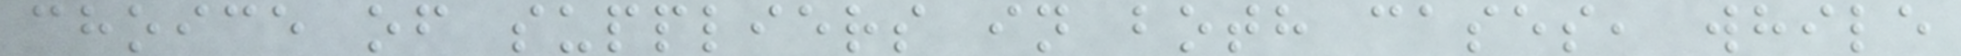choice of suppliers in both cases, while
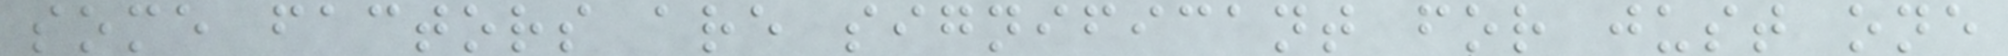some factors are significant for just one
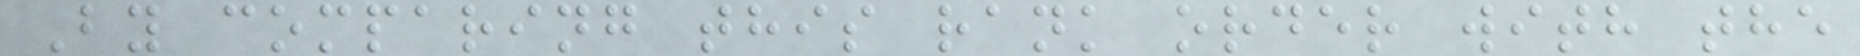By comparing this rank order with the
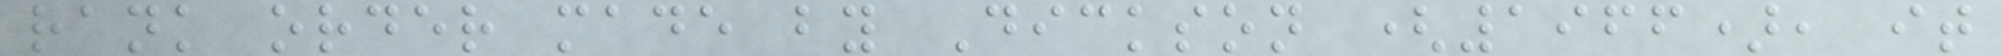rank order made by Dickson (1966), it
